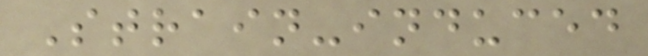Strain-induced
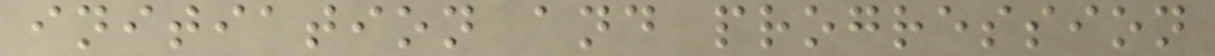initiation and progression
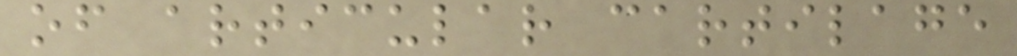of articular cartilage
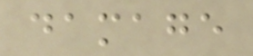damage
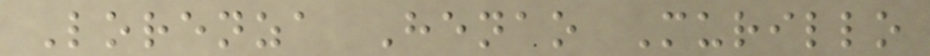Lorenza Henao Murillo
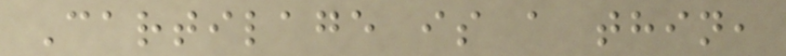Cartilage is a thin,
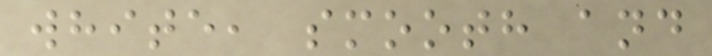white, smooth and
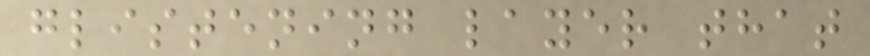glistening layer that
